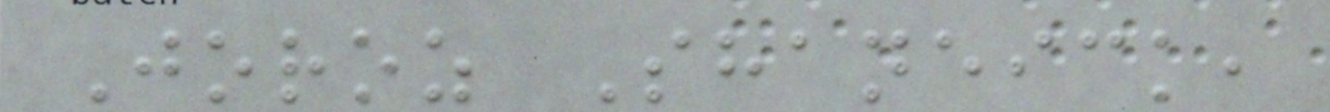Joroz Shaneick,
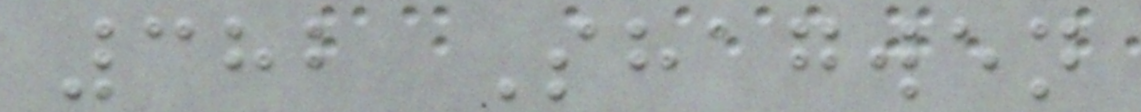382 Shagwen
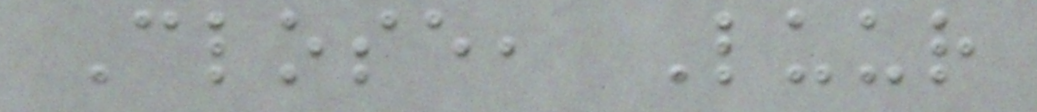Close, Luur
